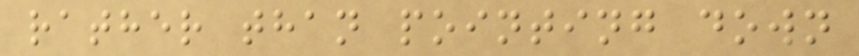rather than pointing down
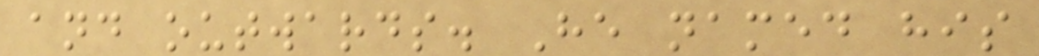and outwards. He named his
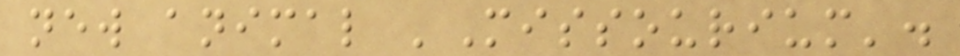new animal 'Missourium'.
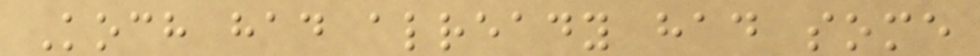Koch had already had some
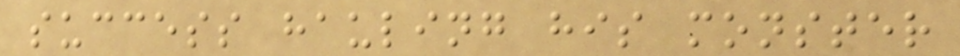success hauling his monster
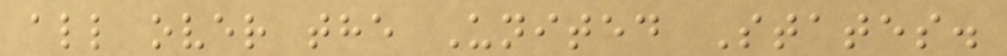all over the United States.
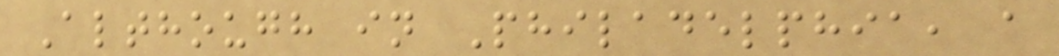Although in Philadelphia, a
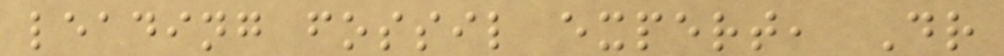leading fossil expert, Dr
